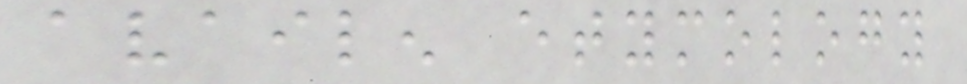availen etymology
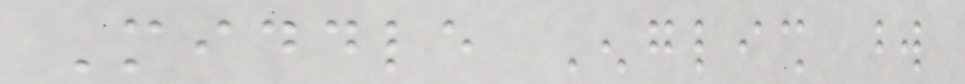Middle English word
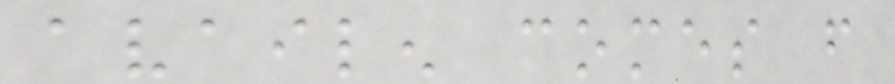availen comes from
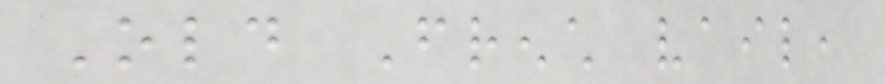Old French vail,
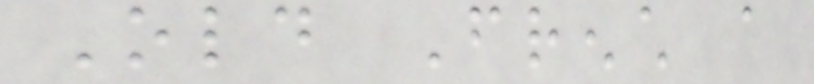Old French a
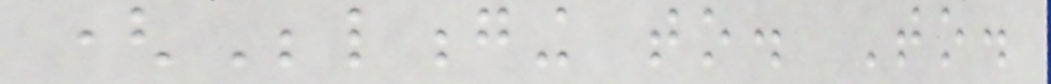(Belonging to. To.
